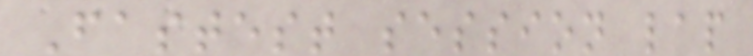Fastest session lap
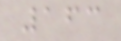163
